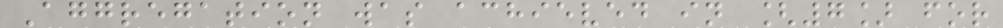Aggregation was achieved in [7] for
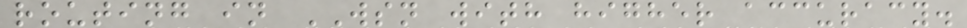routing in WSN with higher accuracy.
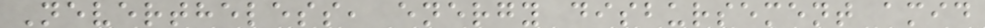Nevertheless, energy disbursement amid
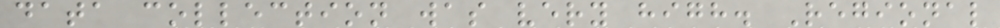data collection was very high. Regional
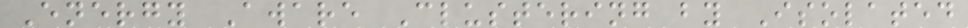Energy Aware Clustering by Isolated
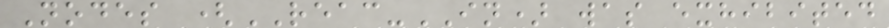Nodes (REAC-IN) was exhibited
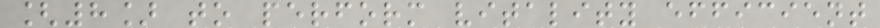[8] to perform vitality efficient
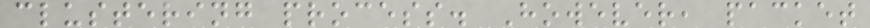clustering process. However, packet
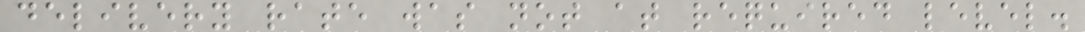delivery rate was not at required level.
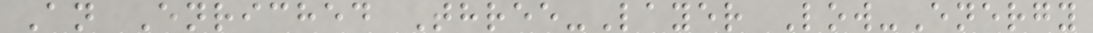An Enriched Three-Layer Low-Energy
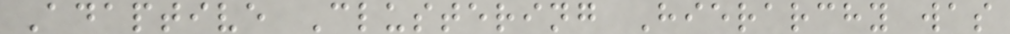Adaptive Clustering Hierarchy was
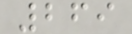269
